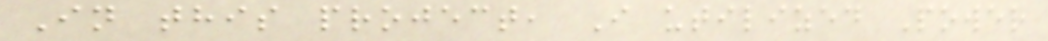In this project, I utilized Power
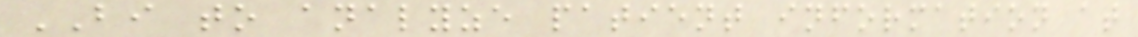BI to analyze patient information at
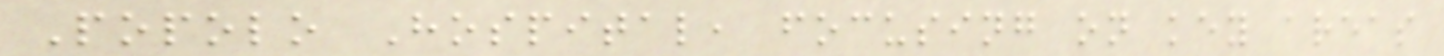Popolo Hospital, focusing on key areas
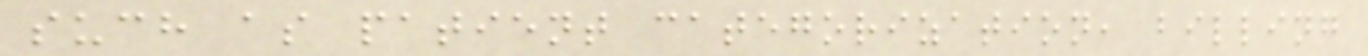such as patient categorization, billing
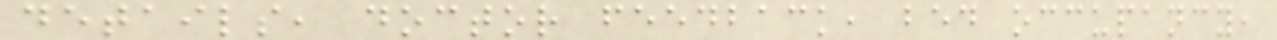details, doctor feedback, bed occupancy,
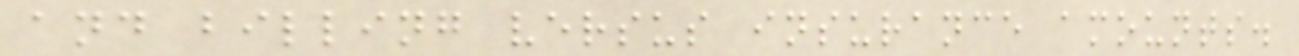and billing versus insurance amounts.
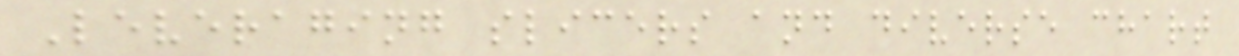Leveraging slicers and diverse chart
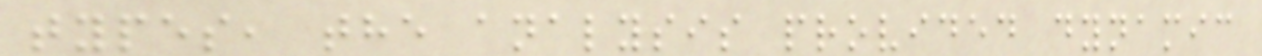types, the analysis provided dynamic
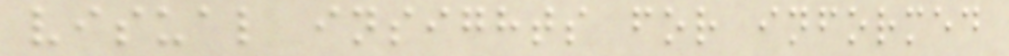visual insights for informed
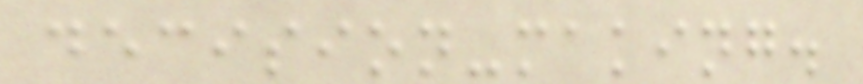decision-making.
